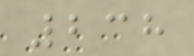238
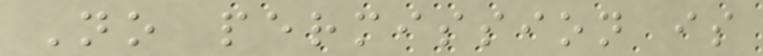No permission is
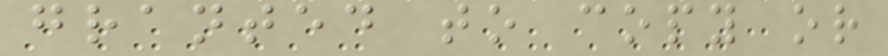granted to copy or
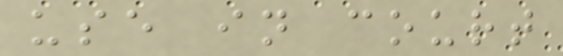use in court
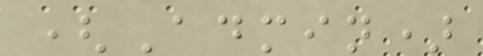(Admin)
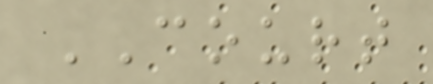COURT
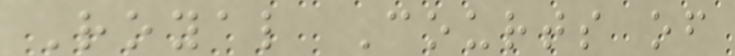Royal Courts of
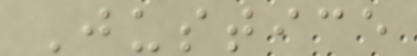Justice
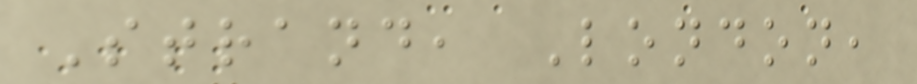Strand, London,
